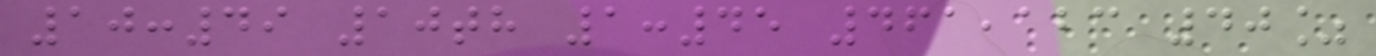10:49 10th 1:45 461,123 40%
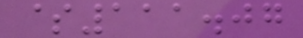$111.07
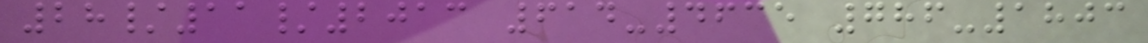28/11/2013 614-4635 786-1803
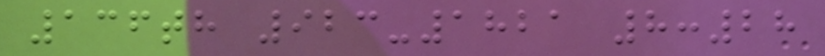136th 923-1821 8:28
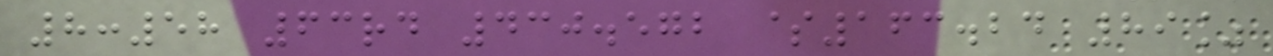8:58 63rd 430.572 $163.24 89%
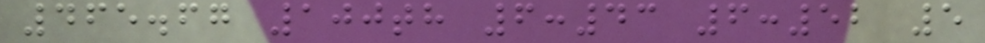465.67 100th 6:43 6:52 5
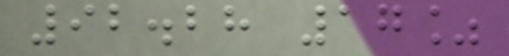92.28 17%
